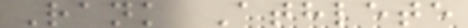Rank Athlete
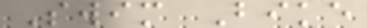Swim Bike
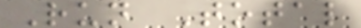Run Total
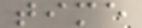time
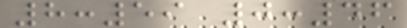8:59 0:46
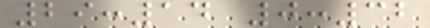29:14 0:32
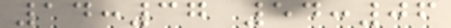14:37 54:06
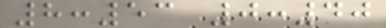8:53 0:40
